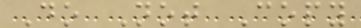Do Not Copy
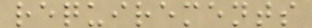requirements
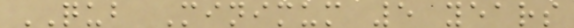QUB Minimum 5 years
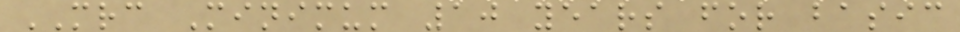MRC Minimum 10 years for basic
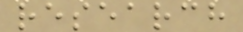research
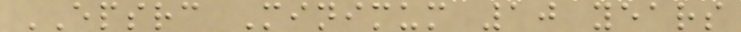EPSRC Minimum 10 years
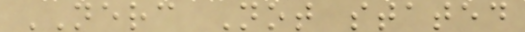NERC Not stated
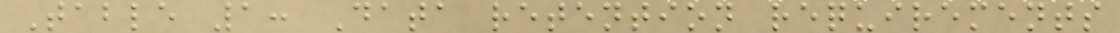Table 1: Data retention requirements
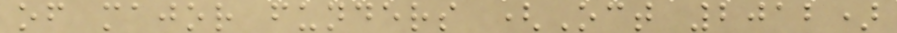of major funders (Oct 2012)
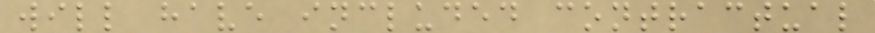will have included contractual
